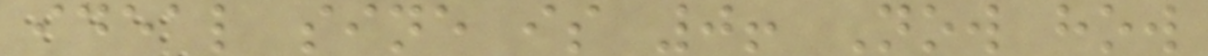ideal sine is 0! Now how
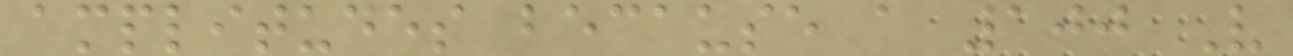amplitudes because a 100 V
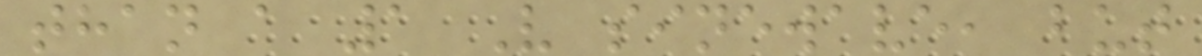than a 1 V sinewave, but
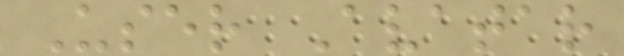User Avatar
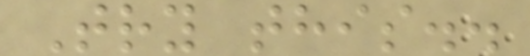Try this..
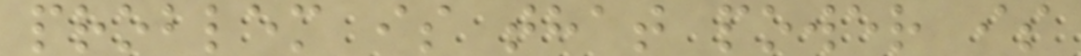problem is that power is
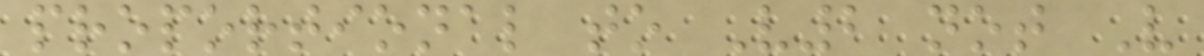proportional to V2 not V
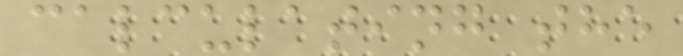calculating the
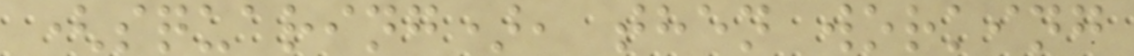(squaring), then working
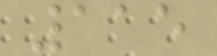115
